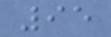95
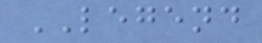LEGEND
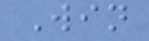Win
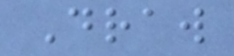Draw
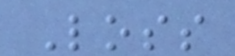Loss
